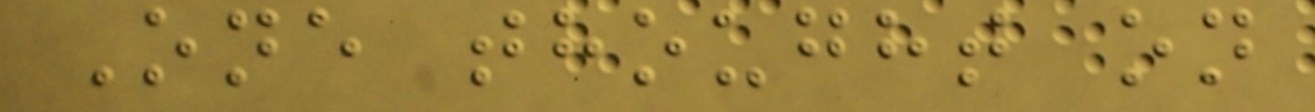One thought on
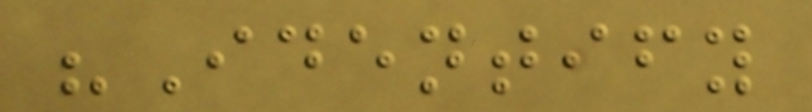"Identify
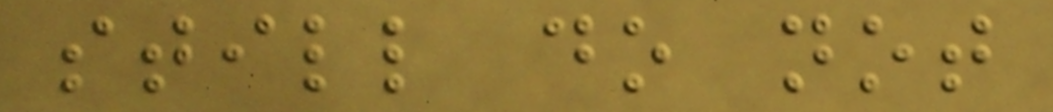still do not
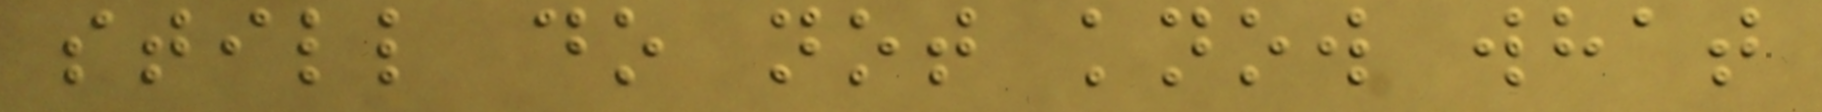still do not know what
